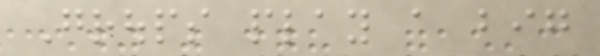Groups play a big
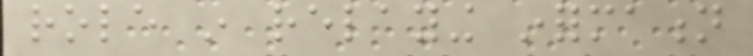role in relaying information
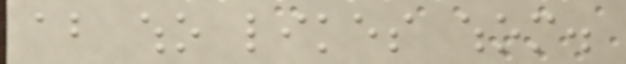about who likes whom.
